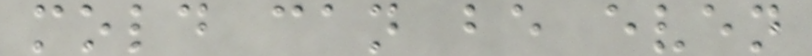mold can be even
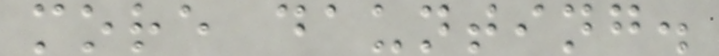more daunting.
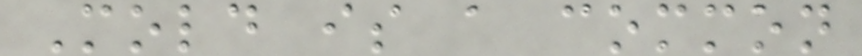Mold is a common
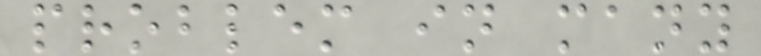problem in many
